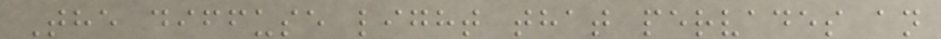The diffuse light that pervades an
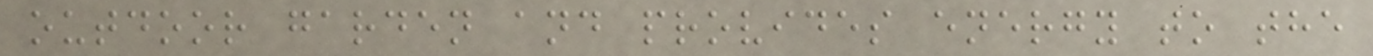outdoor garden and provides energy to the
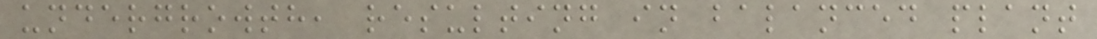undergrowth, resulting in balanced plant
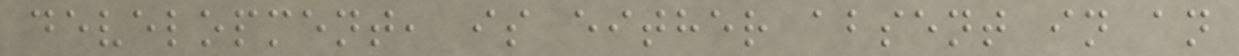development, is either absent in an
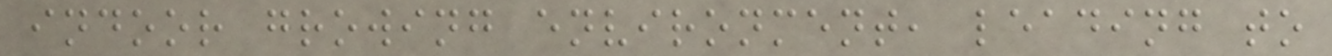indoor growing environment, leading to
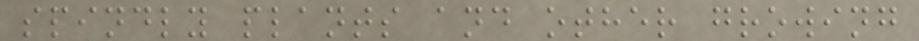spindly plants and other growing
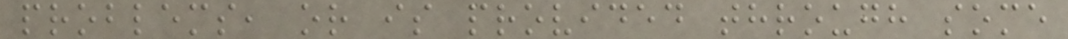problems, or is provided through some
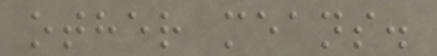other means.
